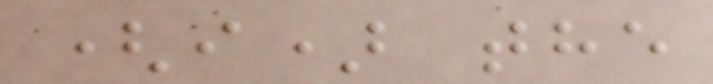(i) the
